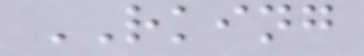RKING
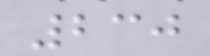230
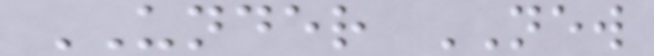UNDER NEW
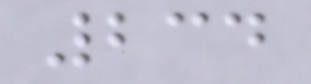234
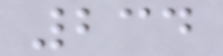234
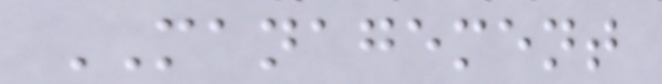MANAGEMENT
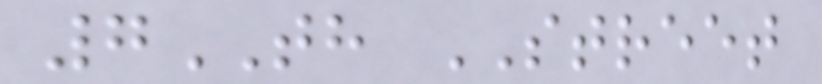7TH STREET
